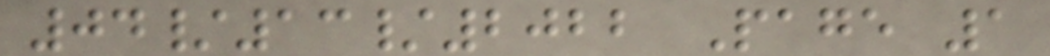04/13/2022 Page 1
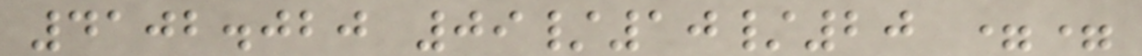4102.020 09/10/20 ==
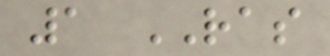1 RAS
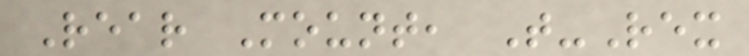Rear Mount, T-Rex
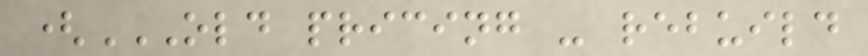(OLD PRICING - REBUILD
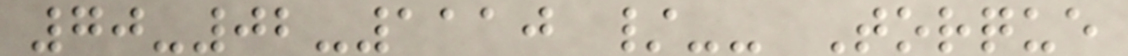70-02-1110 /-- Torque
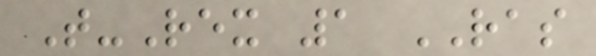T-Rex 1 RAS
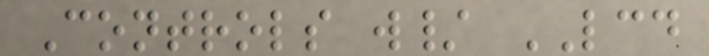Controls w/ LCD
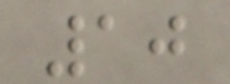10
